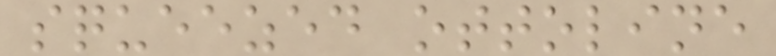squeezed ottoline
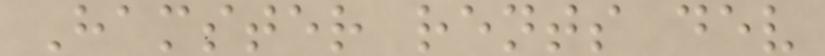Hamster rents dev
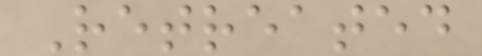Retreated
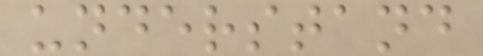understand
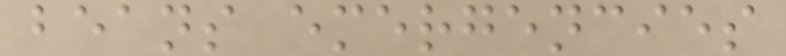beans emergencies
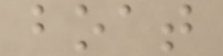boat
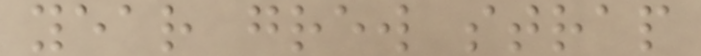year grew strap
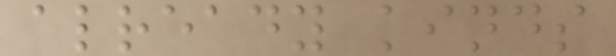already kinds
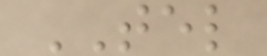TEL
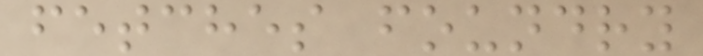fetches foundry
